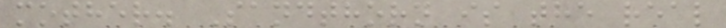mother. Sandthorn is the real
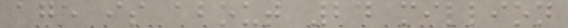age is about 24 million
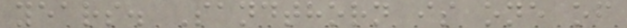years. Sandthorn is one of
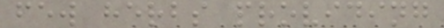few herbs providing
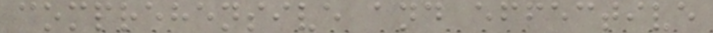comprehensive and effective
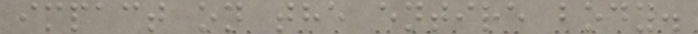impact on the entire body.
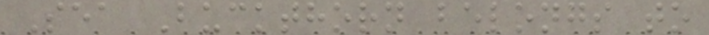Sea Buckthorn belongs to
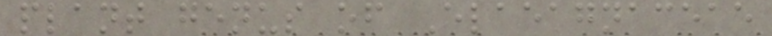plant genus of Elaeagnaceae
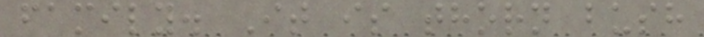family. It is thorn bush
